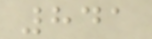841
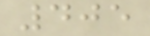405
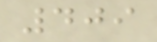409
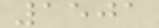1501
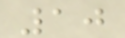10
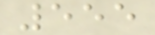555
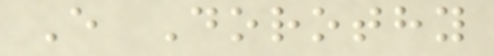E Dorothy
